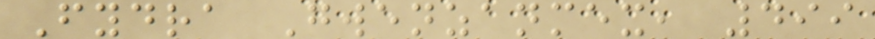Fydra Gwenzanmex, 499
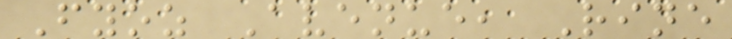Fyoz Avenue, Rine
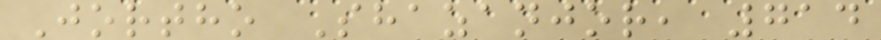Jortho Shazanjor, 714
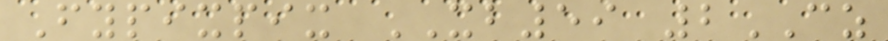Fypixpix XB59 2CZ
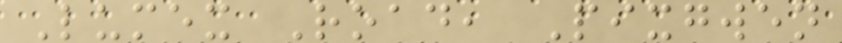Lumex Road, Pixgwen
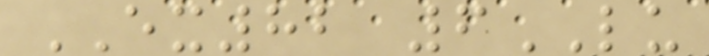EX82 6LU
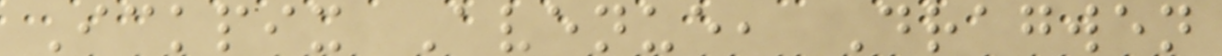Ickpix Avenue, Dragwen
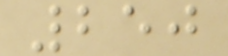250
